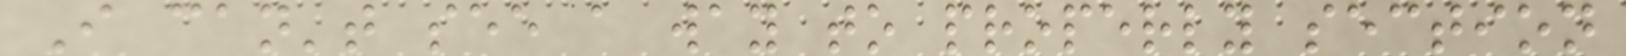I can't see a way to properly section
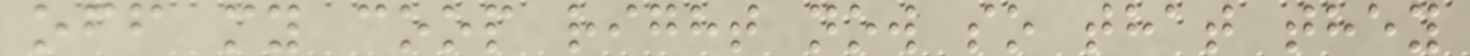off my coop right now so that they
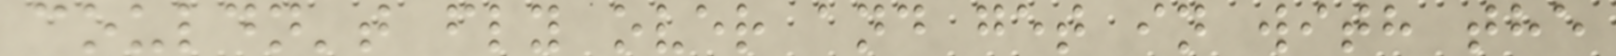couldn't fly over and get in with the
